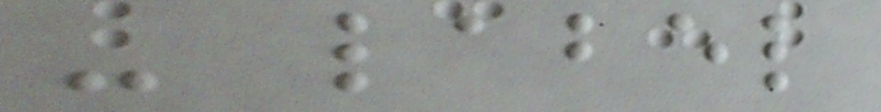- label
